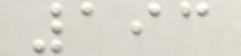193
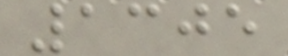1305
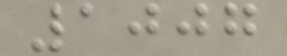1007
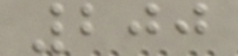200
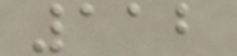112
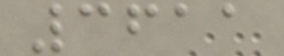3611
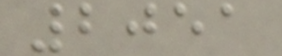2051
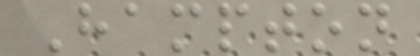Hampton
